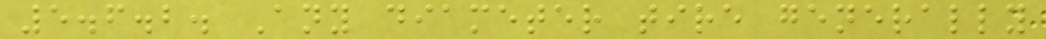5.6.2. Any diameter tire generally
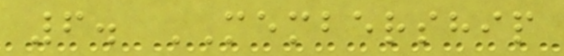6. MEMBERSHIP
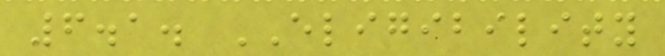6.1. ELIGIBILITY
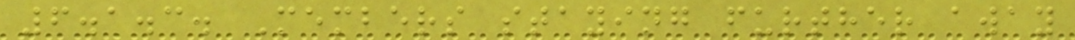6.1.3. Members staying further away
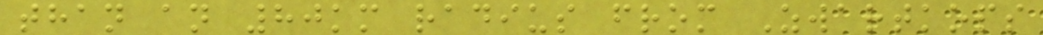than an 80km radius from Zwartkops
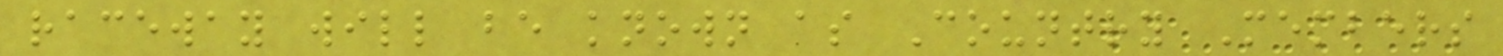raceway will be known as Country Members
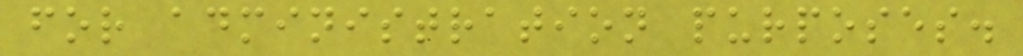for administration purposes.
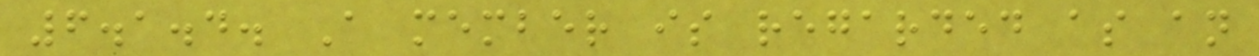6.1.4. A member is regarded as an
